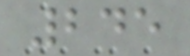245
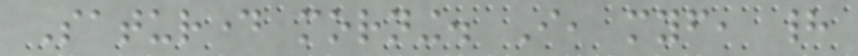Saturday morning. I, myself, had
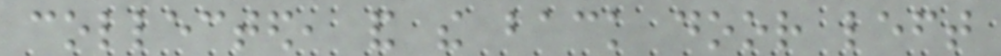collected, and the back door left
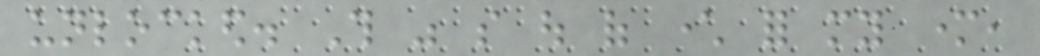unlocked. This was so out of character for my mother,
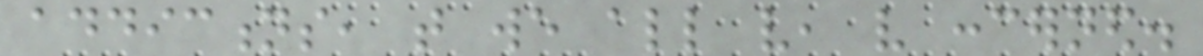addictions, that we all very, very concerned.
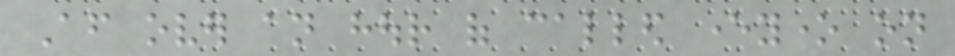After over an hour of called everyone on
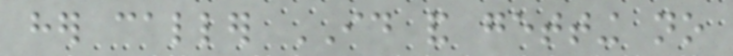her caller ID and getting no
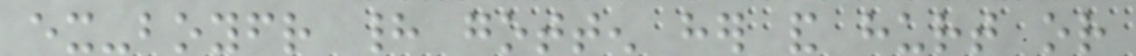ex-boyfriend had gotten her and hurt or
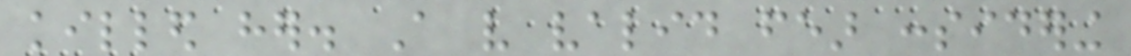killed her. A very valid fear considering
